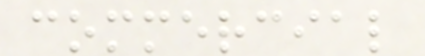commercial
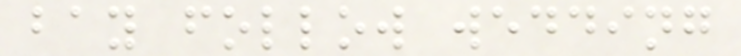bay follow wedding
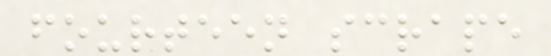fourteen scrape
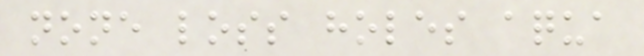none loss holes aqua
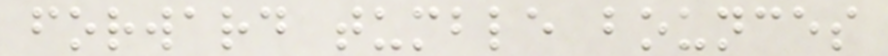forward tumble bounces
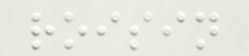roisin
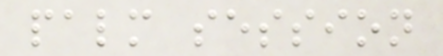palm session
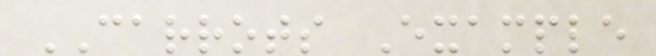CARROTS Example
